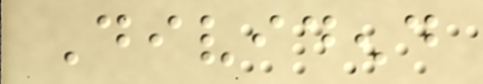Dividend
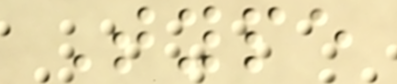Type
